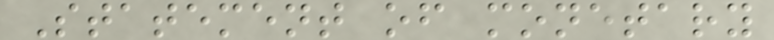Statement of monetary
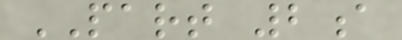PART 2a
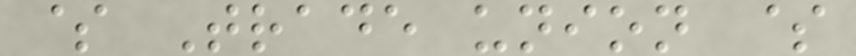$ Trade union $
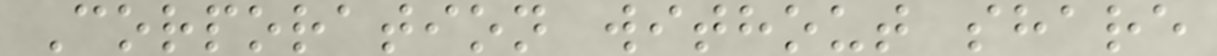Corporation without share
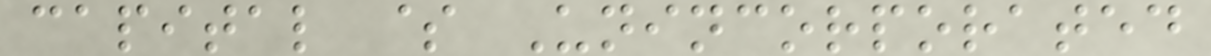capital $ Unincorporated
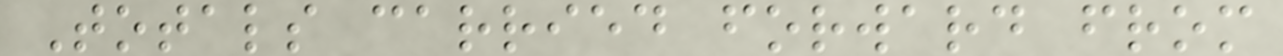Totals carried forward from
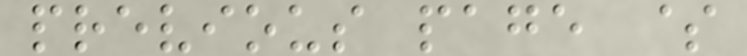previous page $
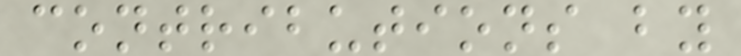contributions by
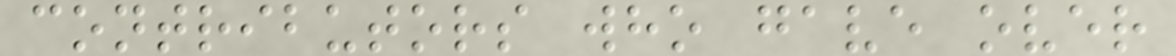contributors who gave over
